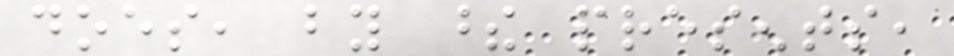does, by these presents,
